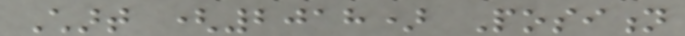Chart (2018) Position
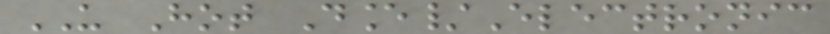US Hot Dance/Electronic
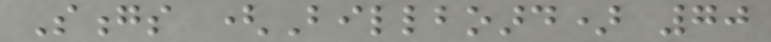Songs (Billboard) 70
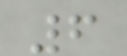6
